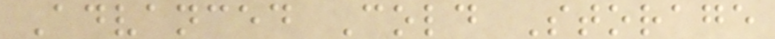Advanced Cold Storage
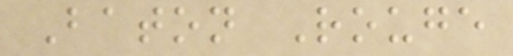Baton Rouge
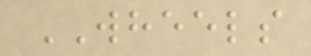WHEELS
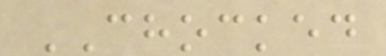CHOCKED
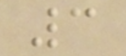3
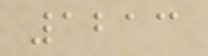1213
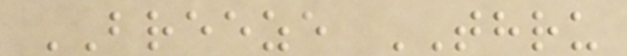BREEZE THRU
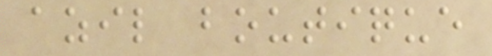azil boutique
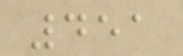451
